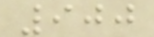900
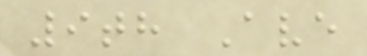9th Ave
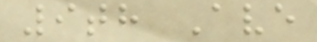9th Ave
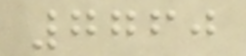7760
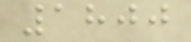1800
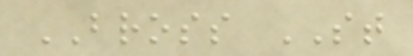BROSS ST
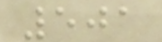501
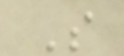S
